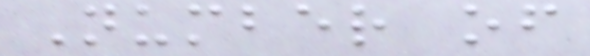Number of
